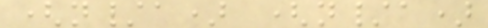(n/a) (n/a)
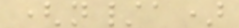(n/a)
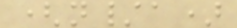(n/a)
